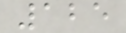125
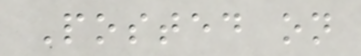Posted on
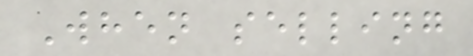When selling
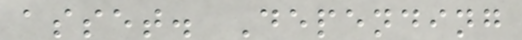asset. Depending
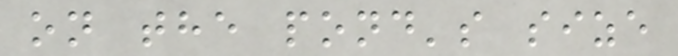on the pond's size
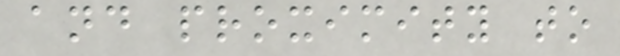and proximity to
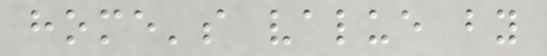home's value by
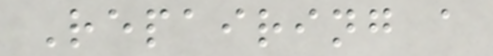Repairing a
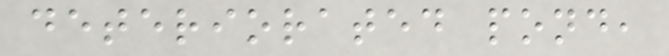deteriorated pond,
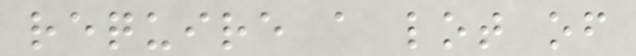require a lot of
